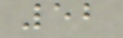52
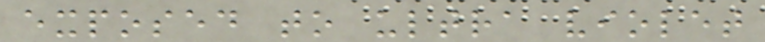exposed to ultra violet
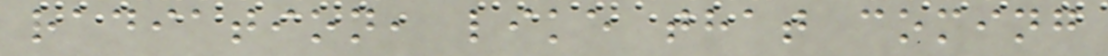radiation, like that coming
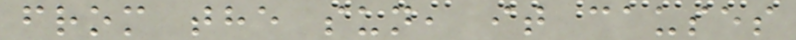from the sun, it causes
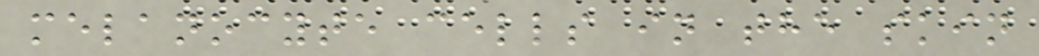melanocyte cells in the skin
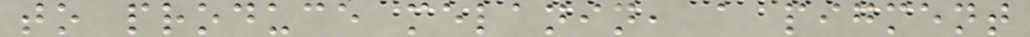to produce melanin, a pigment
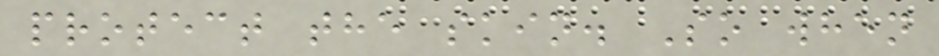protect the skin. So when
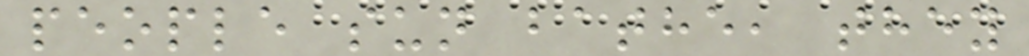people sun bathe, they
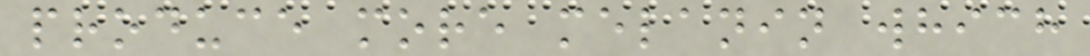produce more melanin which
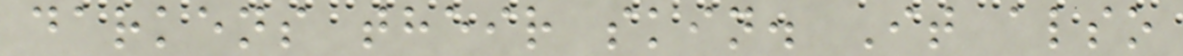darkens their skin. It also
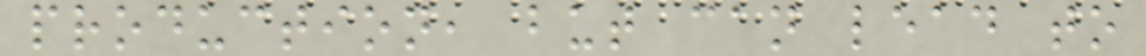production, but can lead to
